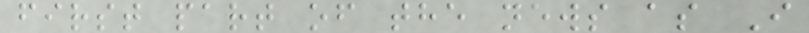first part of the news as I
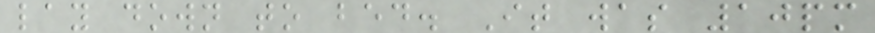lay down to bed. It was 10pm
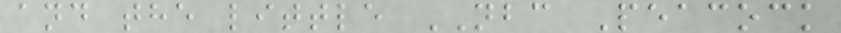and the little NBC Peacock
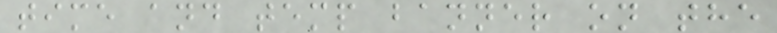time and temp banner on the
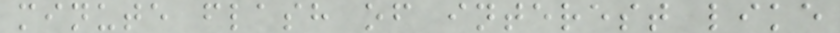minute flash of interest like
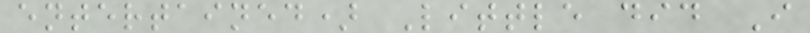entertained) Little did I
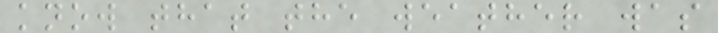know that the weather was
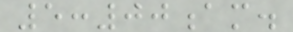5:00am.
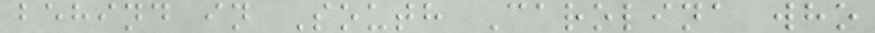behind in South Carolina who
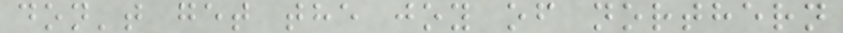don't get the joy of northern
